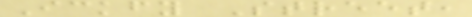Ickfy Street,
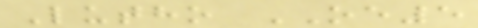Lutho OE5
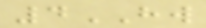4HW
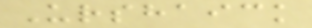Urshaick
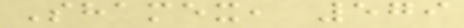Shamex, 579
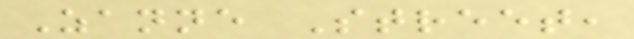Zanne Street,
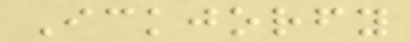Ickjorfy
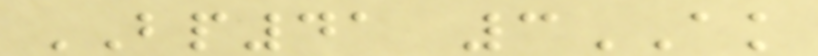BP41 3AK
